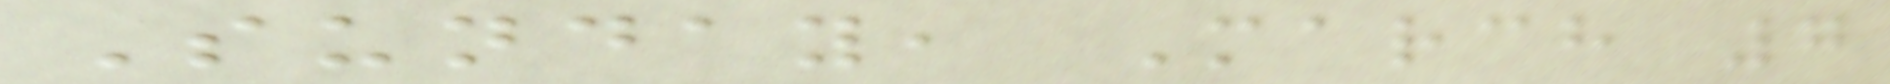Sunday, March 7
